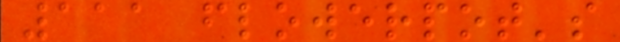111 flowerpot's
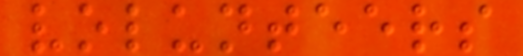volunteers
